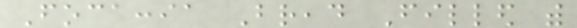Focaccia Bread Filled with
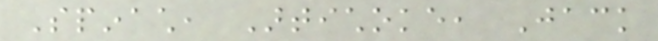Spinach, Artichoke, Jack
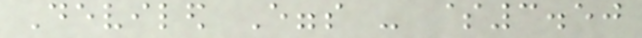Deviled Eggs - $3.50
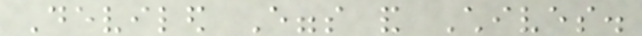Deviled Eggs and Chives.
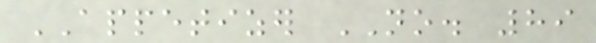APPETIZER NO. 89
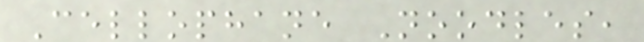Cellophane Noodles,
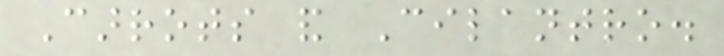Carrots and Cilantro.
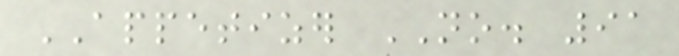APPETIZER NO. 91
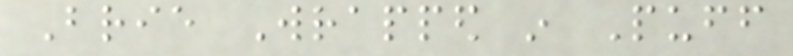Brie Wrapped in Puff
